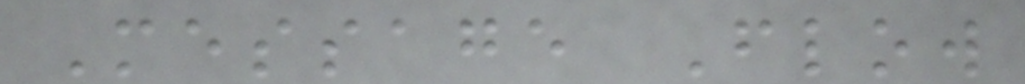Message Flow
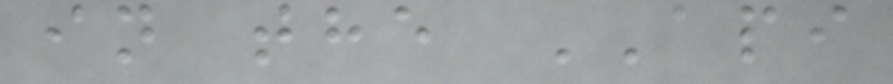in the API
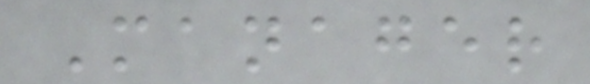Manager
